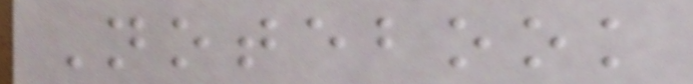Notebook
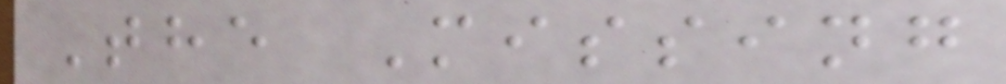The Missing
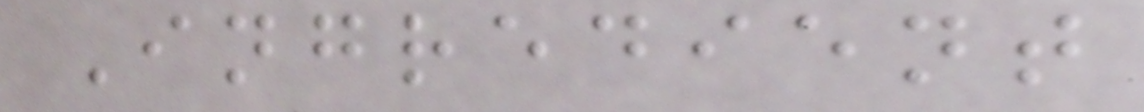Ingredient
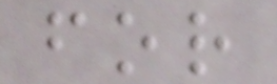for
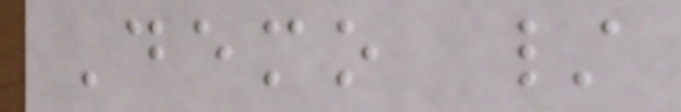Demo /
